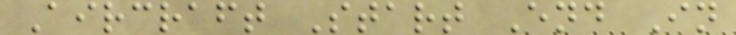Aircraft Start End In
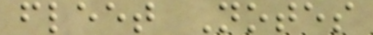fleet Notes
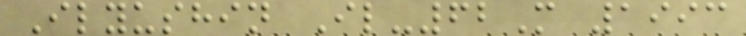Ilyushin Il-62M 1993
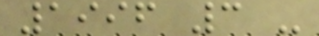1996 3 -
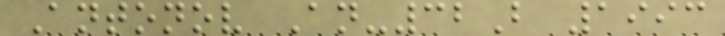Antonov An-32B 1993
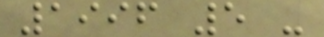1996 5 -
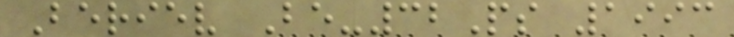Beriev Be-32Ps 1993
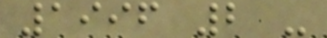1996 2 -
